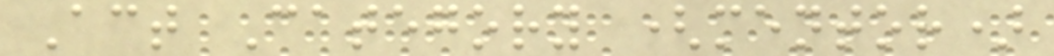Act Category (mentor)
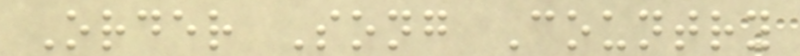Order Song Country
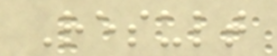Result
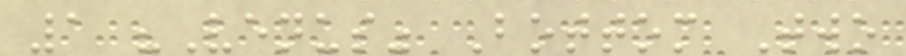1 "Venus" Bottom Two
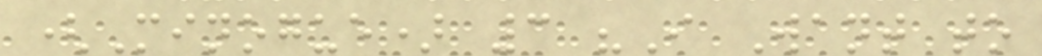(Minogue) 3 "I Want to
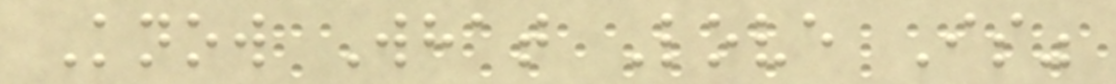Know What Love Is"
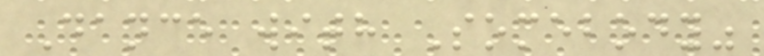Dance with Somebody"
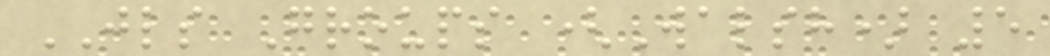JLS Groups (Walsh) 5
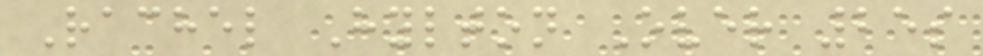Rachel Hylton Over 25s
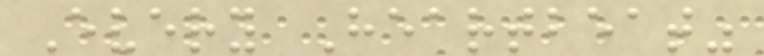Every Heartbeat"
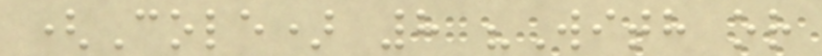(Cole) 8 "With or
